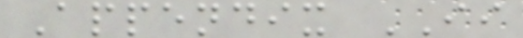Appendix II
